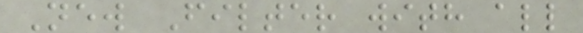New Filter with all
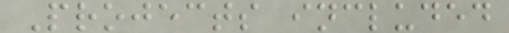Projects included
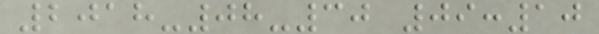2018-08-30 09:10
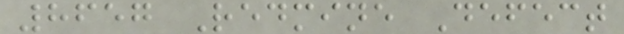8657 Redmine Defect
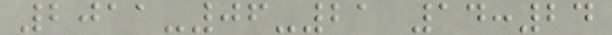2011-06-21 14:24
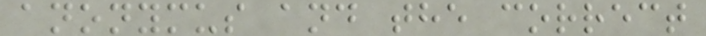anonymus and the correct
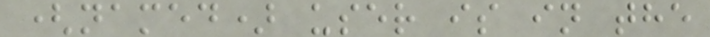(named) user is in the
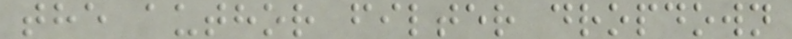the author filter dropdown
